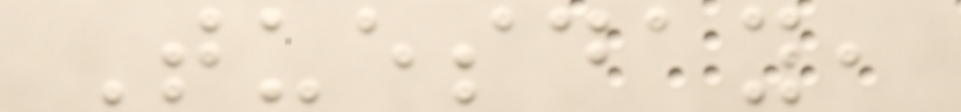Tuesday,
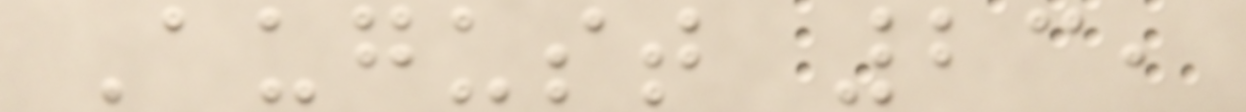August 23,
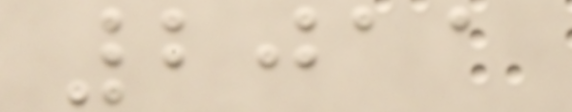2011
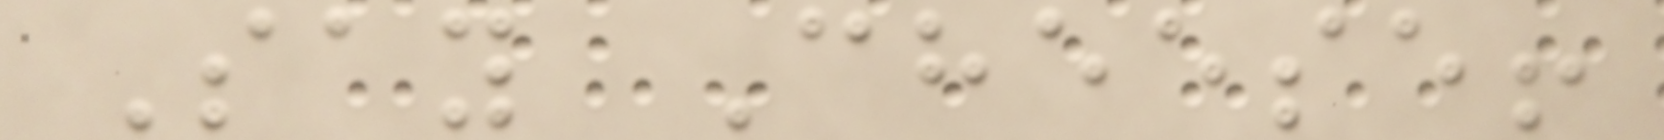Say Cheese!
